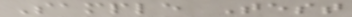Sample Test
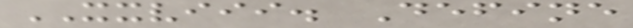XXVIII. Define
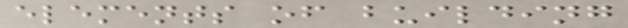elements of building
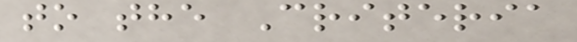to the Criteria
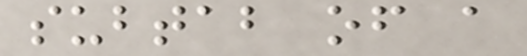subtab of a
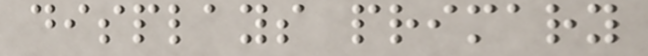displays primary
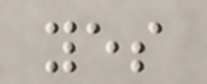yes
